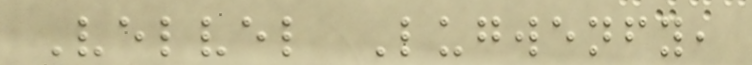Velvel Lugwenfy,
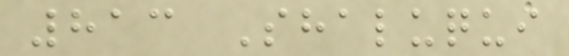813 Shaluqui
